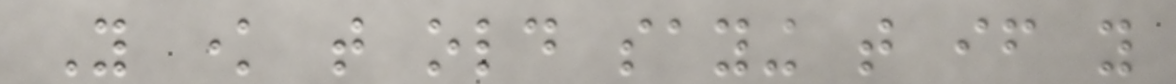You know that old saying that if you
